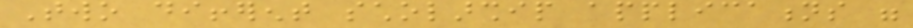Two different scholarship applications were
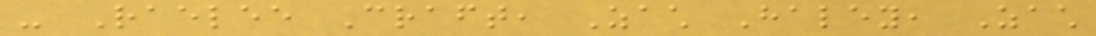- Raelee Craft, Zach Haley, Zach
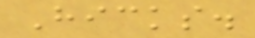Hicks.
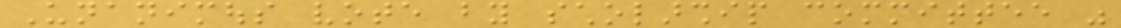Unanimous vote by scholarship committee was
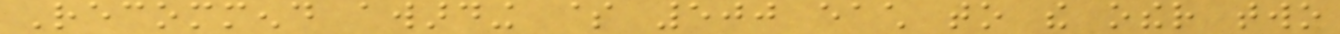Recommend awarding $ 500 each to the other two
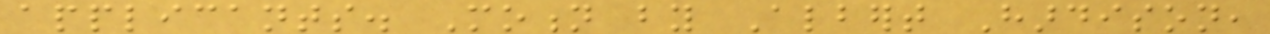applicants. Motion by Albert Hardison,
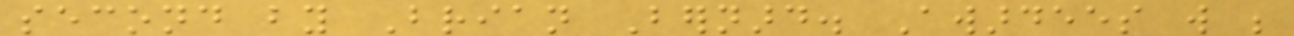second by Brian Bernard. Awardees will be
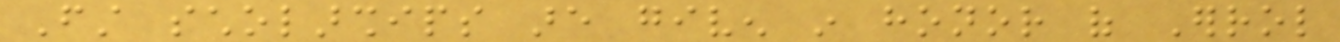First scholarships are given in honor of Errol
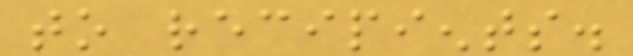to recipients.
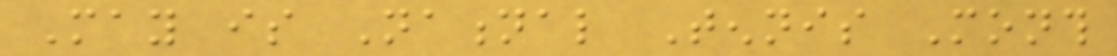May is National Tennis Month
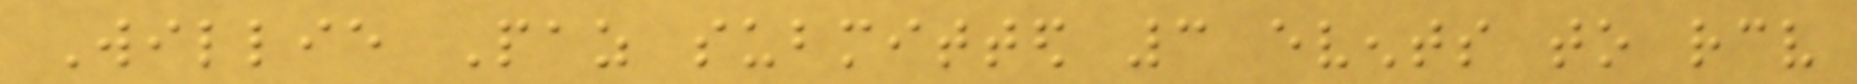Willie Paz submitted 3 events to receive
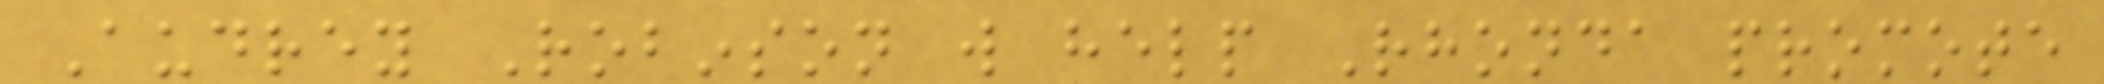Audrey Robinson will help Rhonda promote
